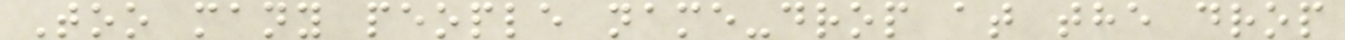Too many people name-drop at the drop
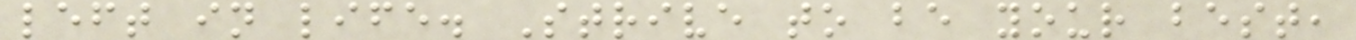left in life. Strive to be your best,
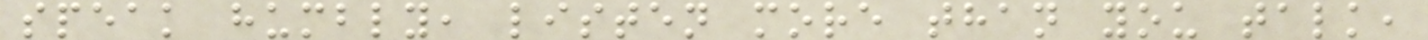speak humbly, listen more than you talk,
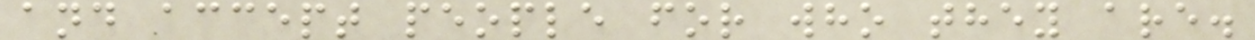and accept people for who they are.
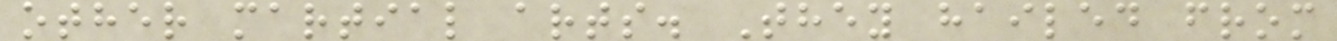other martial arts. They hailed from
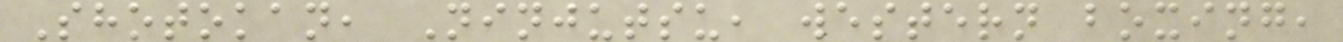Shotokan, Ninjutsu, western boxing,
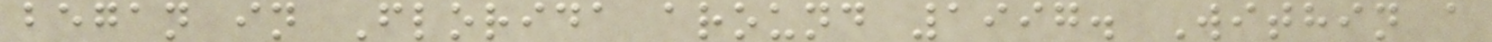began in Florida around 1997. Within a
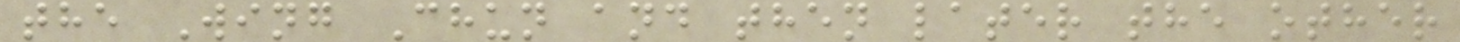the Wing Chun and then later the other
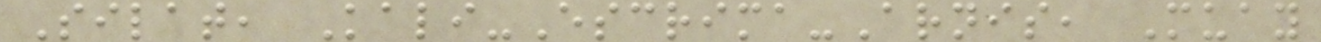Silat, Kali-Escrima-Arnis, Muay
